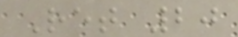Ret 20
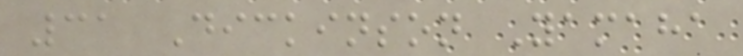31 Dickinson Yamaha
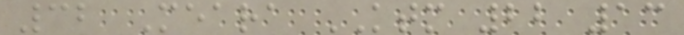32 Meara KTM 22 13
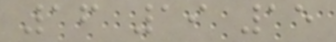16 19 15
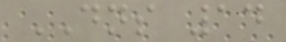DNS 14
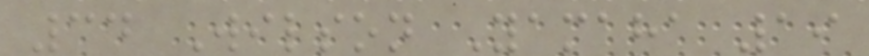34 Wilson Yamaha 19
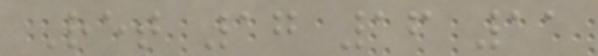Ret 17 16 11
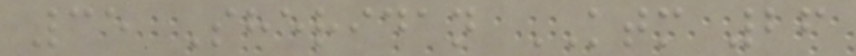35 Sheridan KTM 26
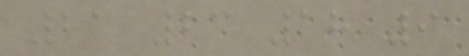21 23 18 9
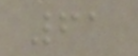61
